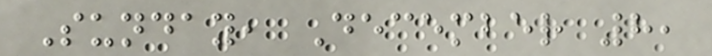Sunday, December 8,
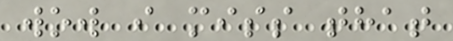wow i miss that
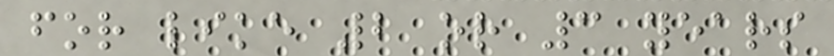for like 2 or 3 years
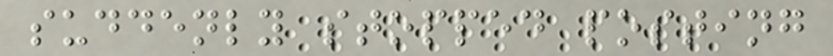suddenly stopped posting
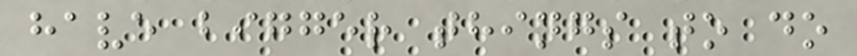have bigger things to do
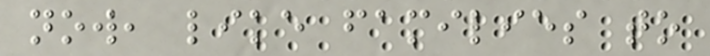now, like families to
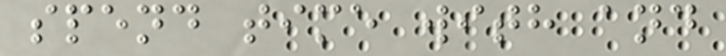spend time with and
